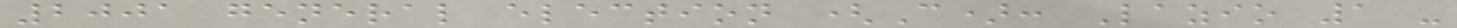2001 general election (C): Lazio 1 -
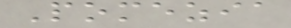Pomezia
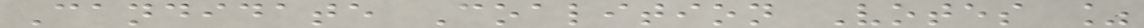Candidate Coalition Votes %
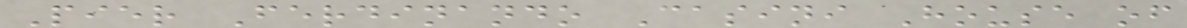Pier Ferdinando Casini House of
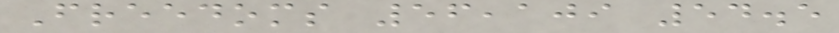Freedoms 56,109 54.5
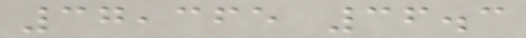37,365 36.3
